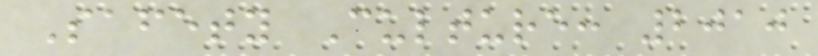Safety Culture: 2010
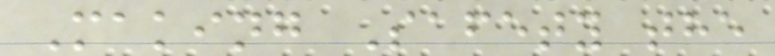Making Safety the
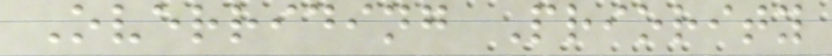Overriding Priority
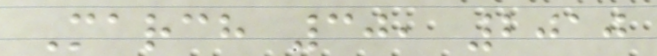March 30, 2010
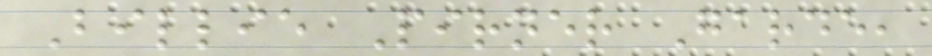Billie Pirner Garde,
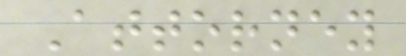Attorney
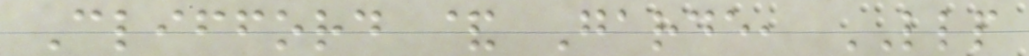Clifford & Garde, LLP
